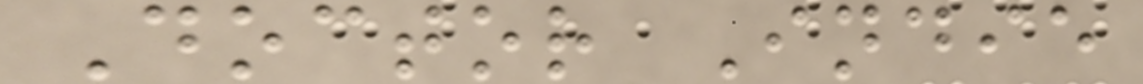Doctor Indie
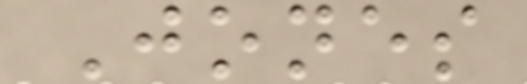Jones
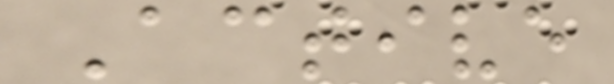Active
